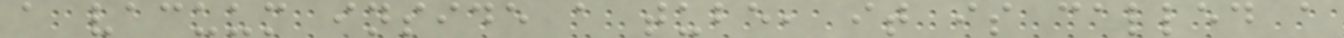a vacuum inside a tube, it is called a
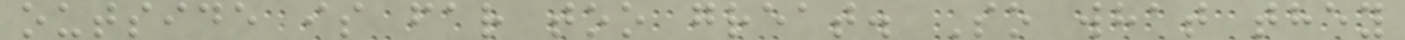outside is far too great. So what they
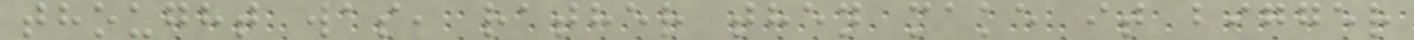thought was, rather then make it bigger
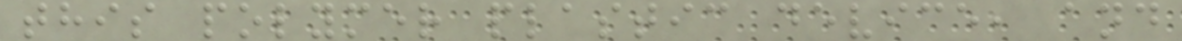this polymer plastic device, and
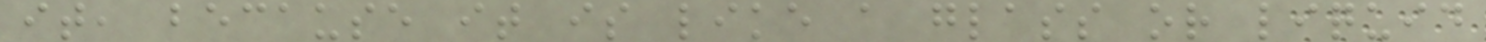it, because it is like a glass or liquid
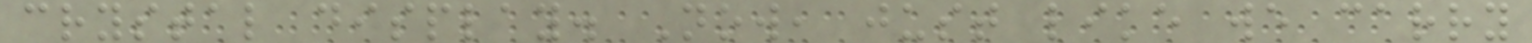crystal display. Now, just like we carry
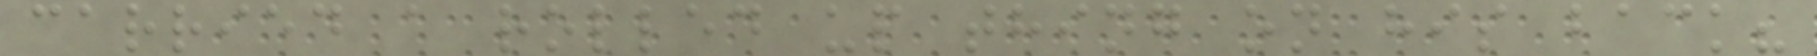carried a rolled up thing on his back?
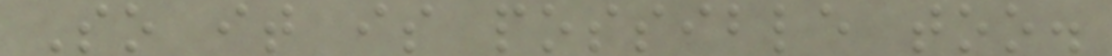So it is possible too.
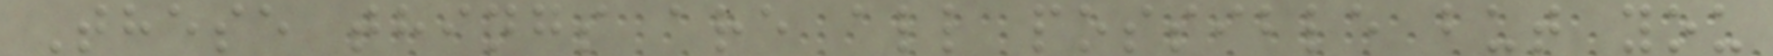These things are all possible but you
